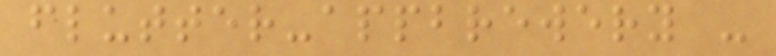flutter-appbrewery -
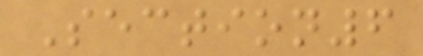Section6
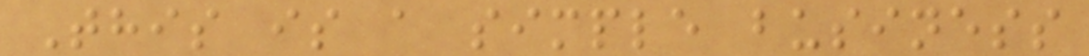This is a simple business
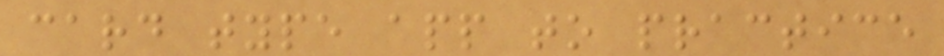card type app to practice
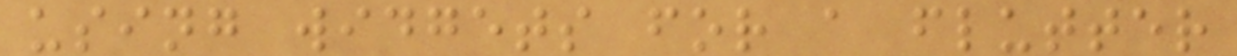using widgets for a flutter
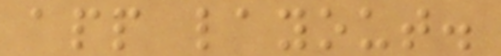app layout.
